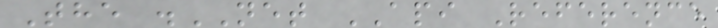The .NET API Reference
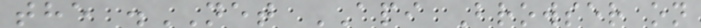the .NET API Browser on
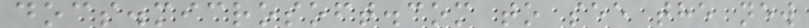docs.microsoft.com to see the new
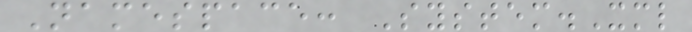Namespace: System.Xml
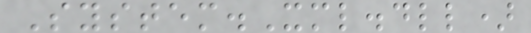System.Xml.dll)
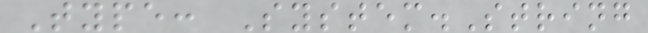Type: System.String
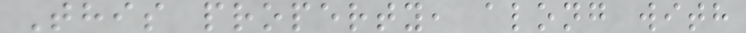This property, along with
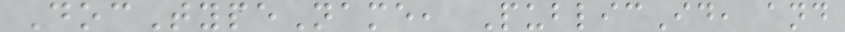DocTypeName, PublicId, and
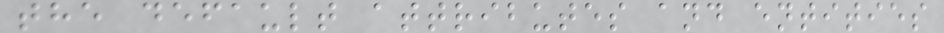the default attributes and entities
